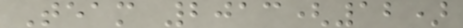Team 2013(12)
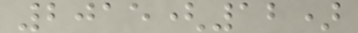2015(12)
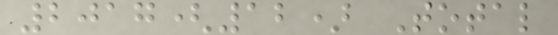2017(12) Total
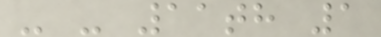- - 11th 1
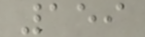159
